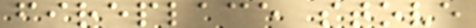fireplace stove
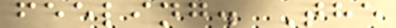feeling. The
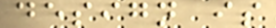design is
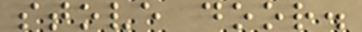stove door.
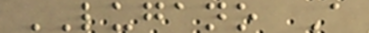LUGANO A
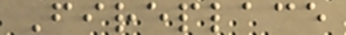Fireplace
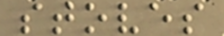stoves
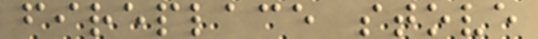fireplace stove
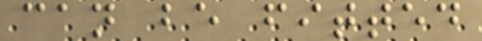can be fitted
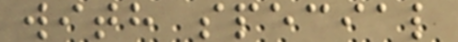with special
